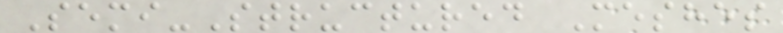Semi-Structured Meshes
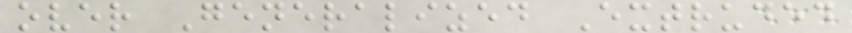over Generalized Extruded
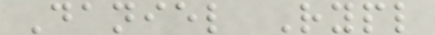Daniel Rypl
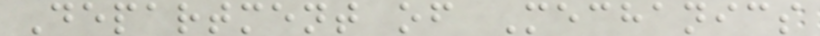Department of Mechanics
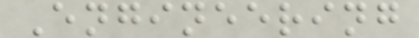Engineering
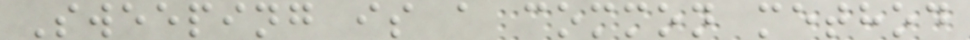Sweeping is a common method
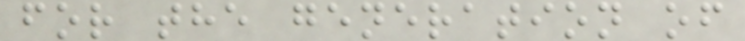for the generation of
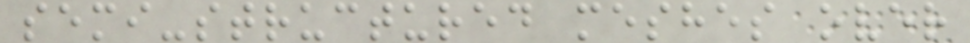semi-structured meshes over
